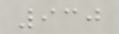930
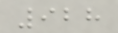928
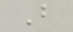B
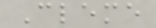Cleme
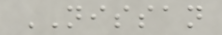NISSAN
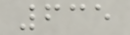635
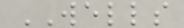WELLS
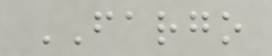FARGO
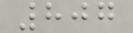807
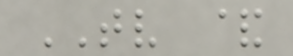TV &
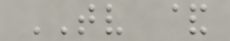TV &
